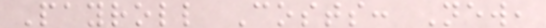Payroll Costs: New,
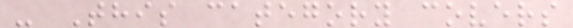- This category covers
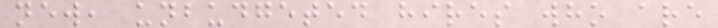new, unbudgeted hires who are
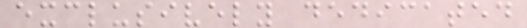exclusively dedicated
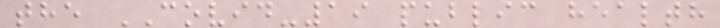the COVID-19 public health
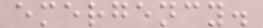emergency.
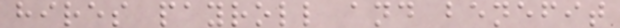hires payroll and benefit
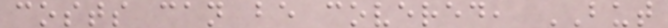costs can be covered, BUT
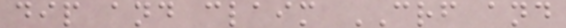dip and claim CRF and
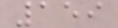159
